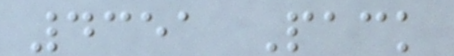4351 Pack
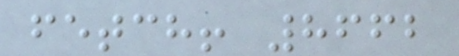fetch! 8662
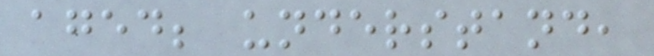aged; understand,
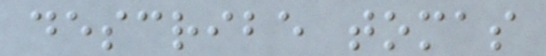describe tomas
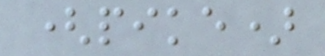(pike)
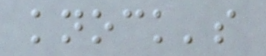knock's
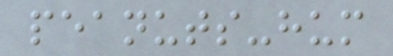peanuts-hum
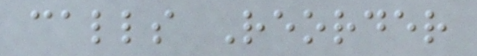calls Reorder
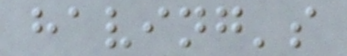having's
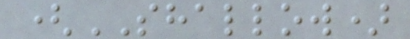(SHALLOW)
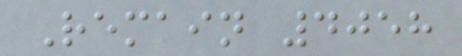Remain 4058
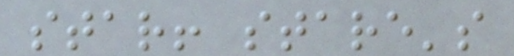star! stare's
